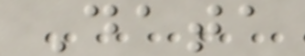Data
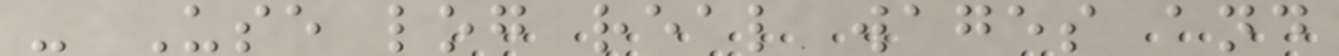- Use log real wages and
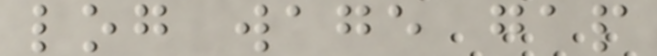log wage gap
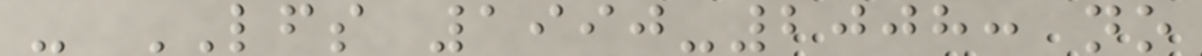- LFS 1990-2008: no
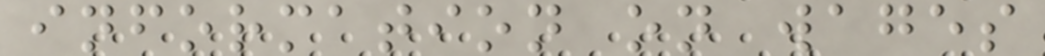information on wages
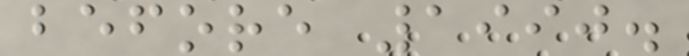before 1990.
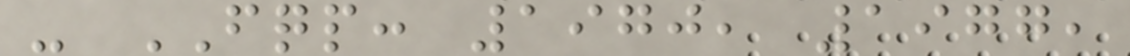- FQP: 1970, 1977,
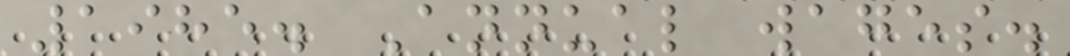1985. Annual wages.
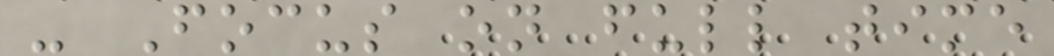- Focus on full time
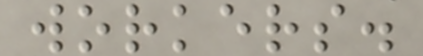workers.
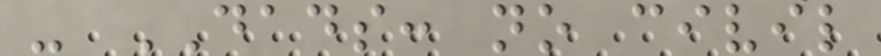- DADS: no civil
